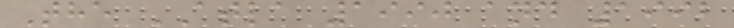The ATLA 1990 and 1992
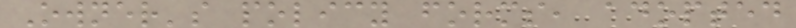Owner's policy forms, adopted
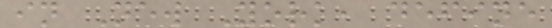in New York, define
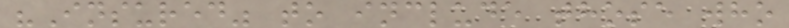"Insured" to include those who
